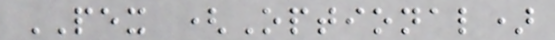PEX (Optional)
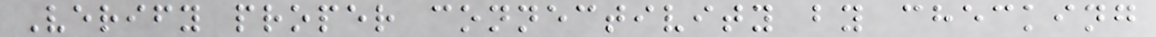Verify proper connectivity by checking
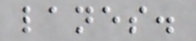lanes.
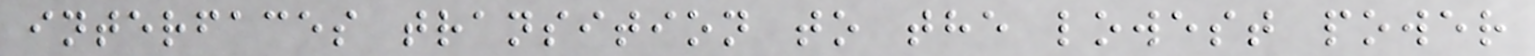interfaces transition to the lowest power
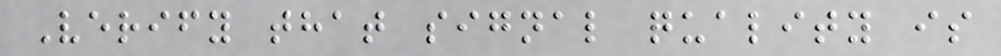Verify that signal quality is
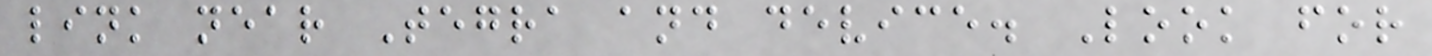link near Tegra and device. Look for
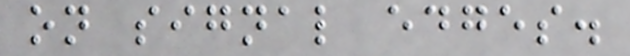on signal edges.
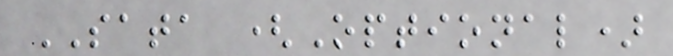SATA (Optional)
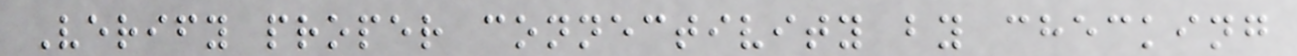Verify proper connectivity by checking
